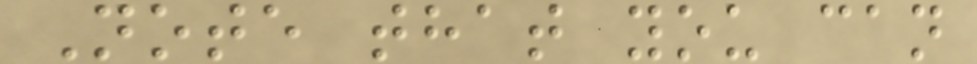Note that you can
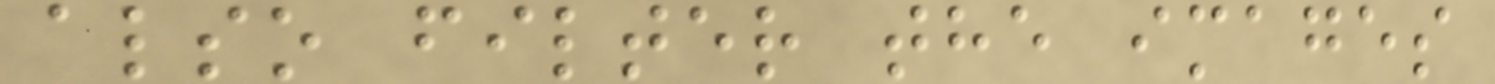also filter the images
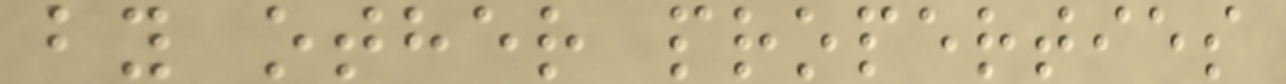by other properties
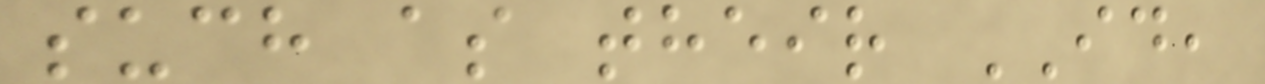such as their ID,
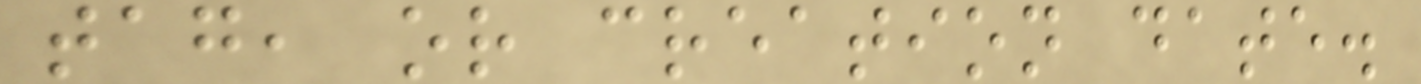tag, or creation date.
